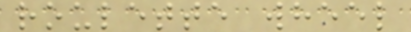roulette wheel
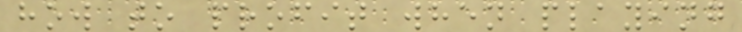how to profit when playing
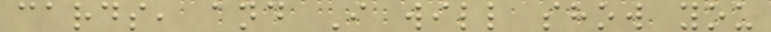cards, and I will show you
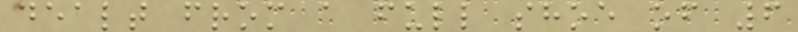dealt from a full shoe of 6
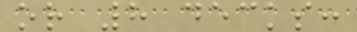or 8 decks:
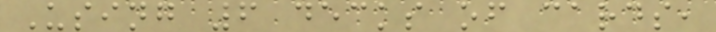Using 6 decks of cards,
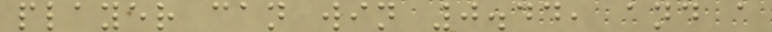player can win 0.44, and a
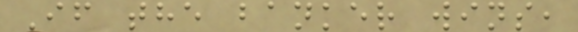If the banker wins,
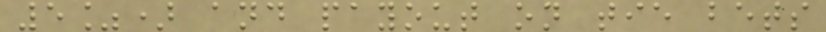5%) and payout on tie bets
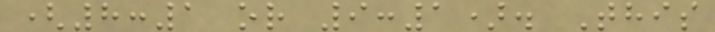(8:1 or 9:1). This
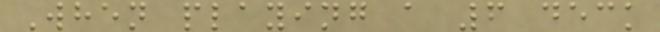When playing a 6 deck
